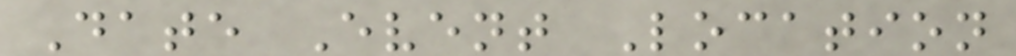Date Event Location
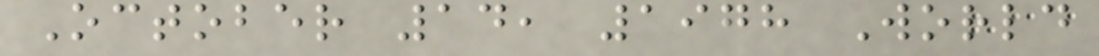October 14, 1978 World
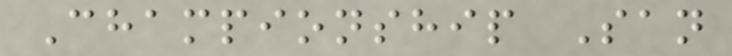Championship San
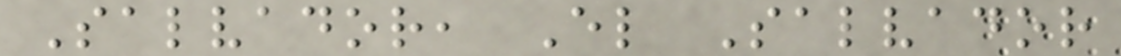Salvador, El Salvador
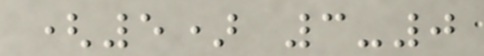(5) 3-0
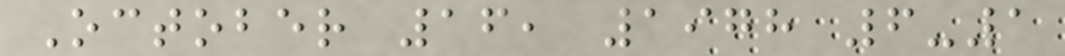October 16, 1978 6-1
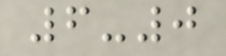6-0
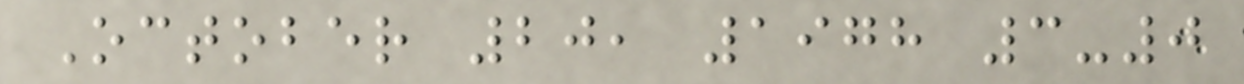October 20, 1978 3-0
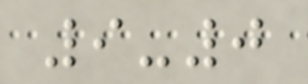9-0
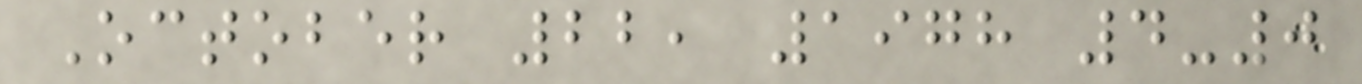October 22, 1978 4-0
